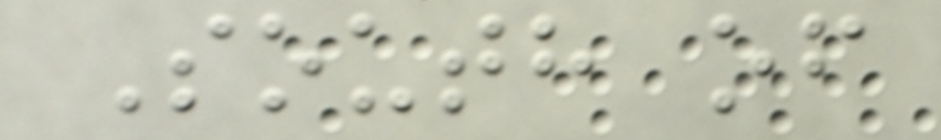South of
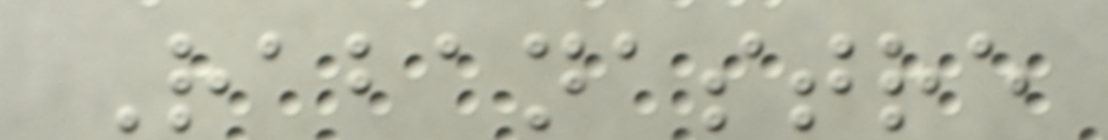Rabanastre
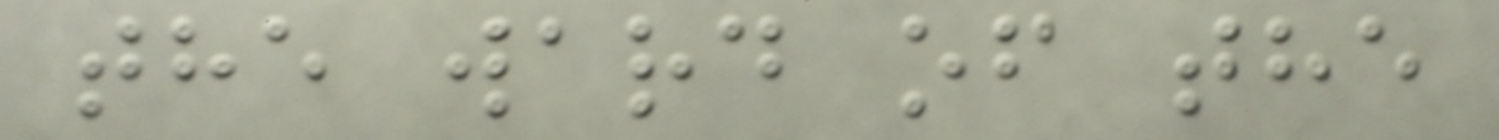the ward of the
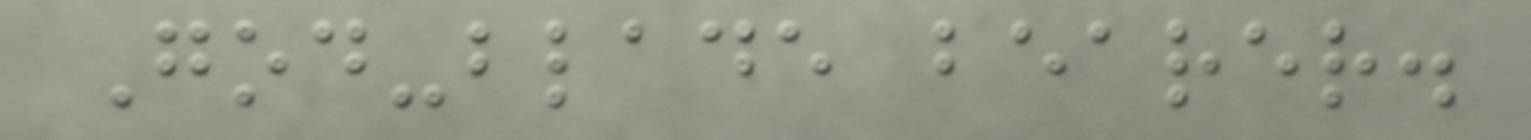God-blade bearer.
